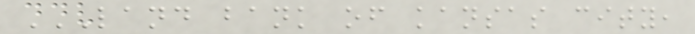LAND BANK OF KANSAS CITY,
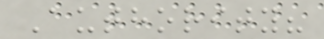Authority?
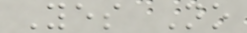Yes No
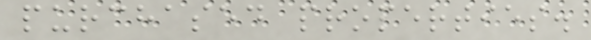purchased properties.
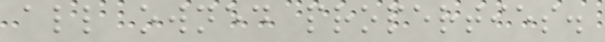all owned properties.
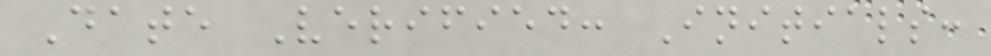Date Verified: Initials:
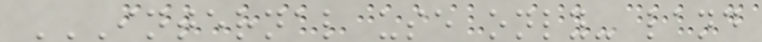INTERNAL USE ONLY- LAND
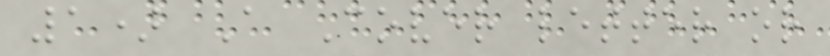1) A Cover letter or
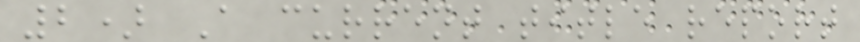2) A current title report
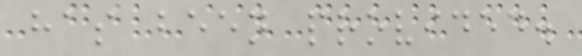has been provided.
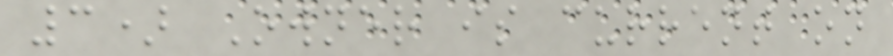3) Owner is current on
